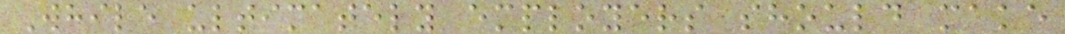While ultimately employers should make
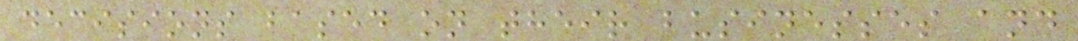decisions based on their businesses and
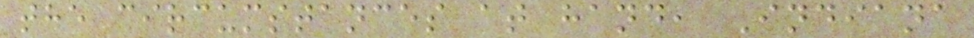the circumstances at hand, Indiana
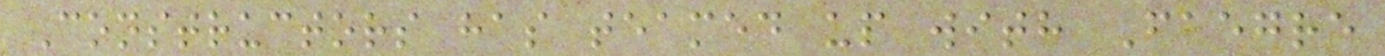Constructors has teamed up with Faegre
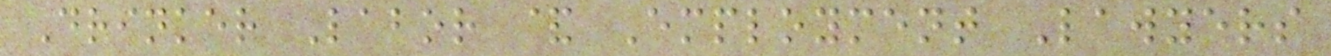Drinker Labor & Employment Lawyers
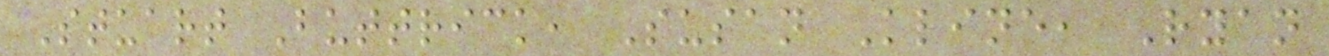Stuart Buttrick, Susan Kline, Ryan
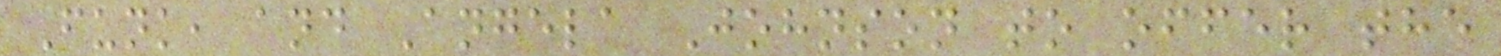Funk, and Angela Johnson to offer the
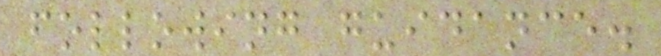following guidance.
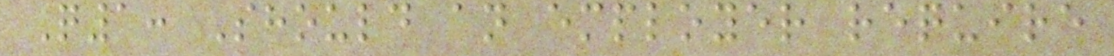Q1: Should an employer require
